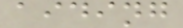aiding
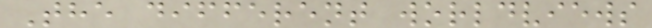The different worldviews
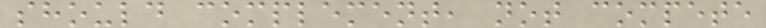should complement, not compete
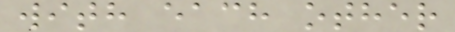with each other
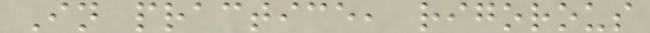In practice, rigorous
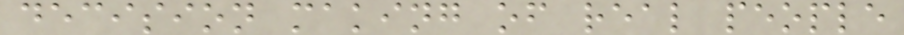decision making of real people
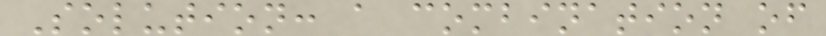Solution: a combination of
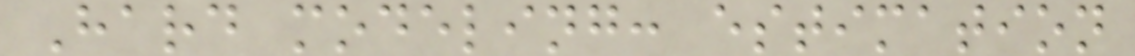Hard modeling: estimation
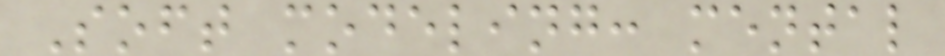Soft modeling: mental
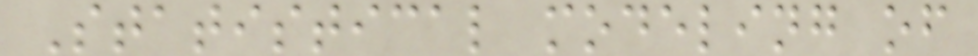Statistical modeling of
